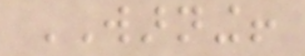WARNING!
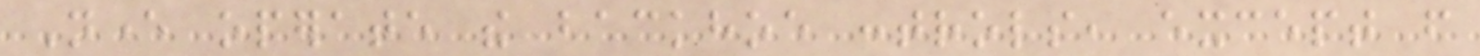Never operate the backhoe controls, except from
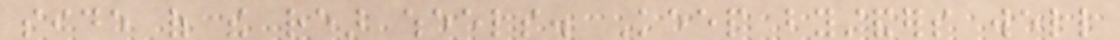side of the rear wheels. Keep bystanders well
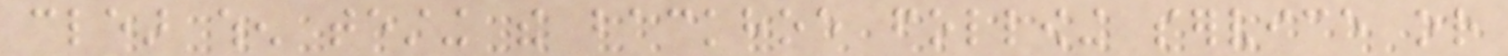clear when testing the backhoe following service or
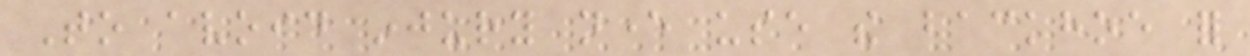To avoid injury never use the backhoe for
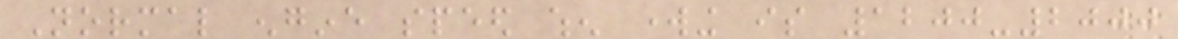Normal engine speed when working is 1200-2000
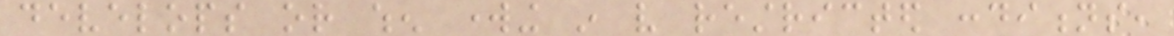develops or when working in very restricted conditions,
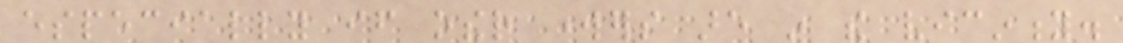especially if other workers are in the vicinity.
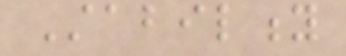Stability
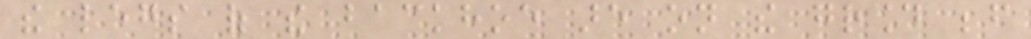the legs of the backhoe are on the ground before
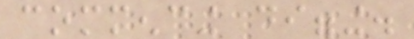commencing digging.
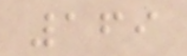169
